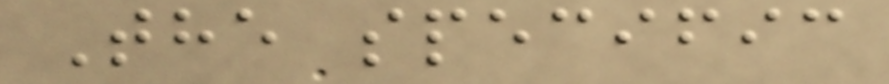The specific
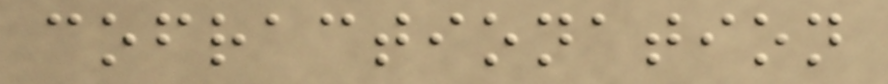cofractionation
